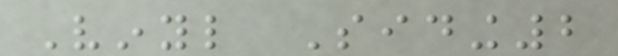Vinyl Siding2
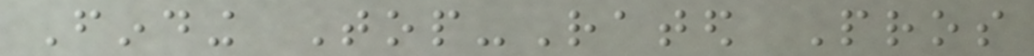Finding Top-Rated Pros
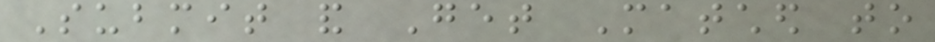Submit and Get Matched to
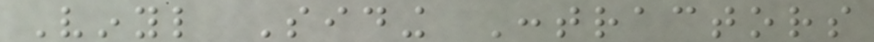Vinyl Siding Contractors
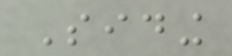Siding
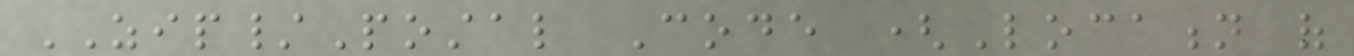ZIP/Postal Code (Location of
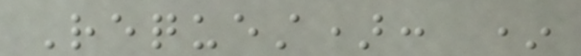Request): *
